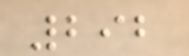292
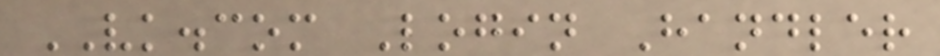VK.com Login Handler
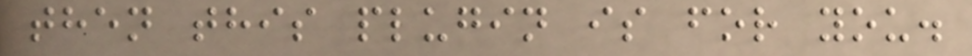then this plugin is for you.
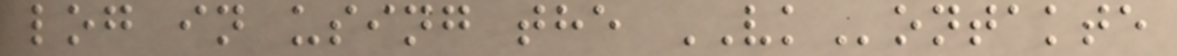log in using the VKontakte
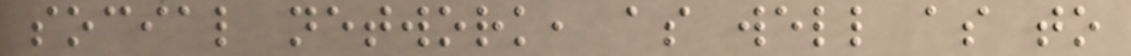social network, as well as to
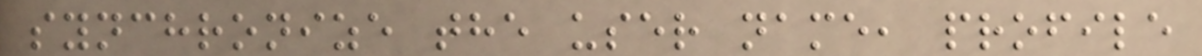synchronize the user name, profile
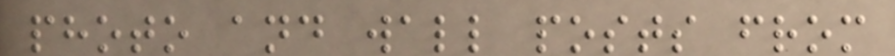photo and wall posts from
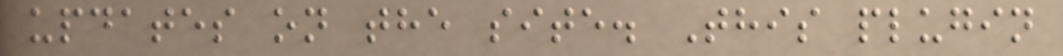updates on the site. This plugin
